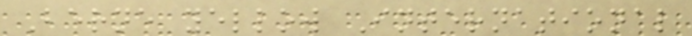Berne yellow International
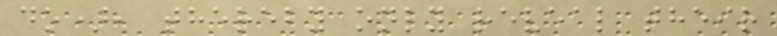do), thereby only reveal their
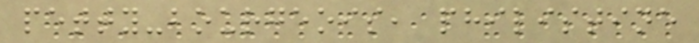petty-bourgeois, philistine
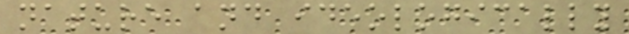nature and ideologically
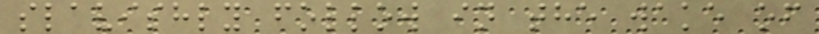slavishly follow in the wake of
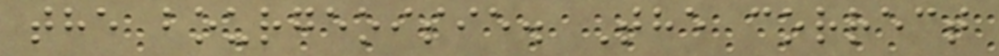the bourgeoisie. The correct
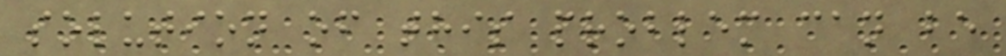solution of this problem can be
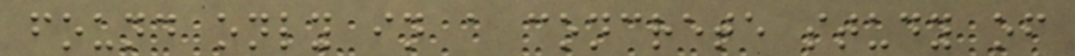found only in a concrete study of
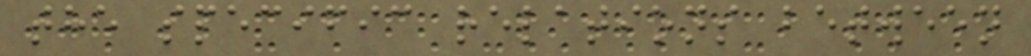the specific relations between
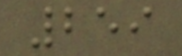259
